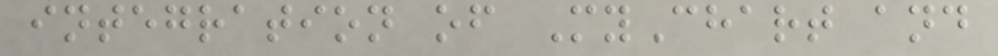integration of MyChart and
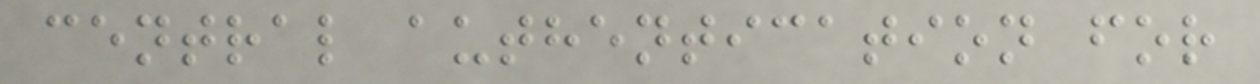central authentication for
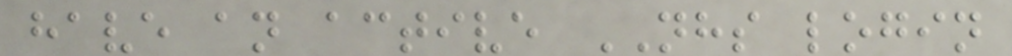have an active NHS login
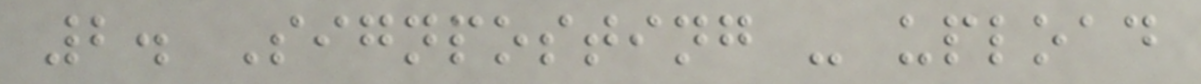2. Signposting - upload
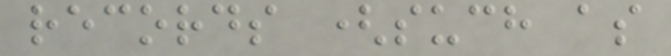records (such as
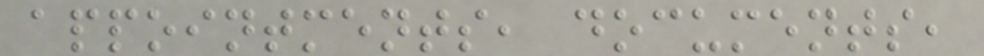appointments, documents,
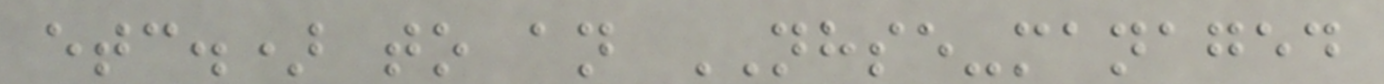etc.) to an NHSE-managed
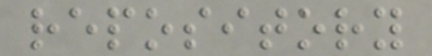repository
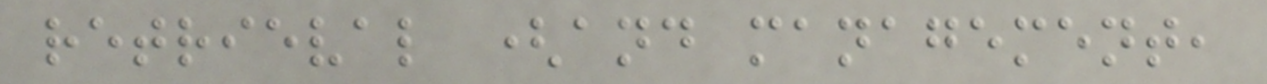retrieval (and management,
